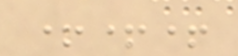+++
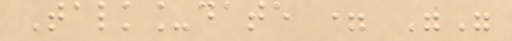Talk_date = ""
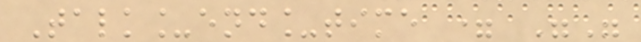Talk_end_time = ""
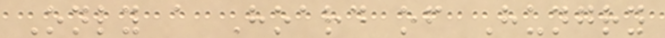Only a Hoard of Hungry
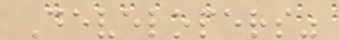Developers"
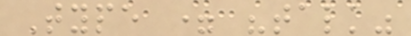Type = "talk"
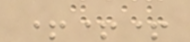+++
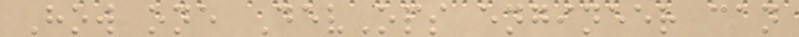How one DevOps engineer can
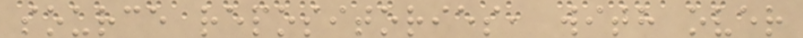source repositories, with over
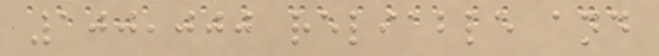100,000 reliable and
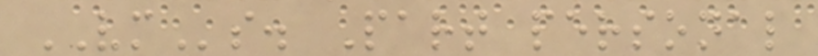VMs. Part personal
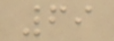69
